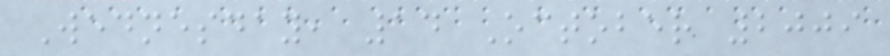Wednesday, 14 October 2009
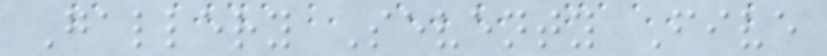Gallery Seventy Five
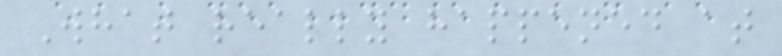What really happened at
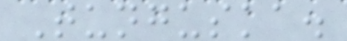Tunguska.
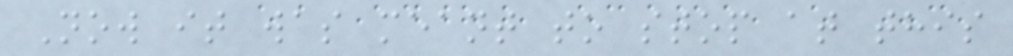Now it was meant to stop at this
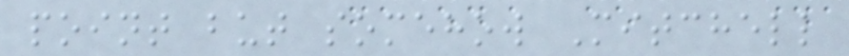point but somehow Mitchell
